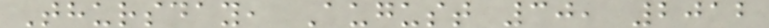Thursday, August 30, 2012
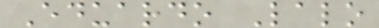Eduardo Lalo
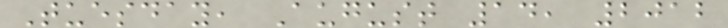Tuesday, August 14, 2012
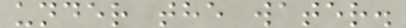under the water.
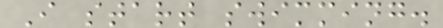I start swimming.
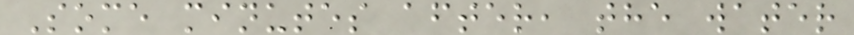Some minutes after, the water
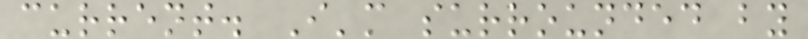current. I'm surrounded by
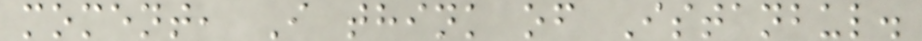moment, I think of Istanbul.
